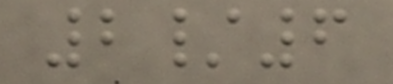2/6
